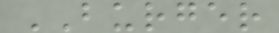BURGER
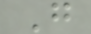G
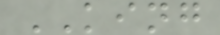KING
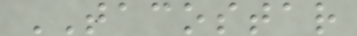TACOSTAR
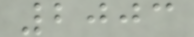2003
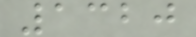1320
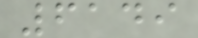6149
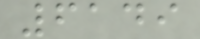6149
